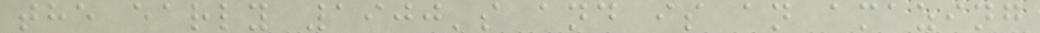the early 1900's and is an amazing
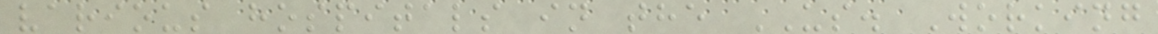various hospitals in the US. Working
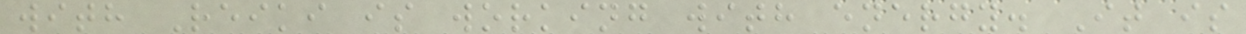with Reiki is working with energy. It is
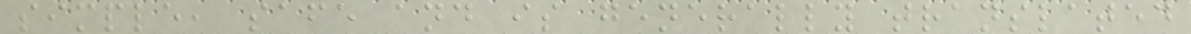simple, safe and is generally translated
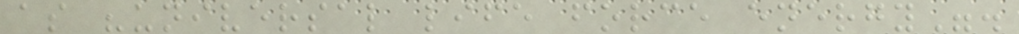as "universal life force energy".
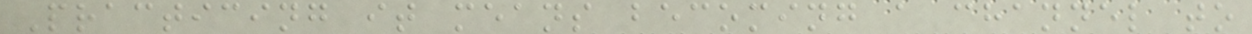Practicing it means becoming a channel to
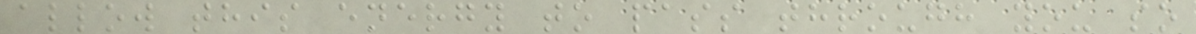allow this energy to pass through you so
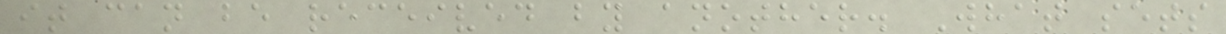it can be received by another. What sets
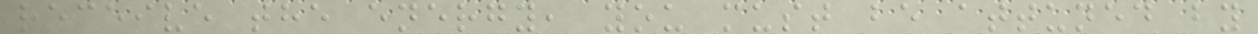receive the energy, you must be attuned by
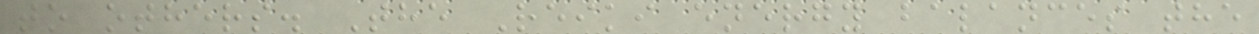to others. The Reiki energy balances the
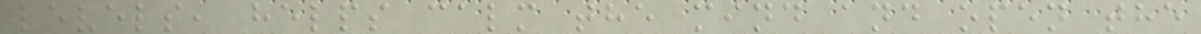levels, helps calm the mind and open the
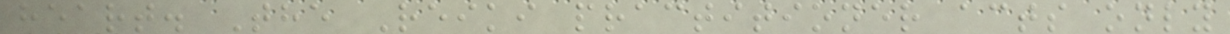heart. The Reiki practitioner acts only
